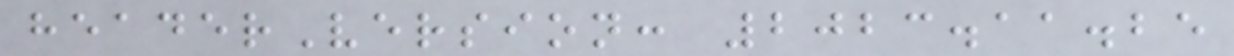headerVersion: 2023.11.25
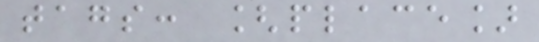tags: [place]
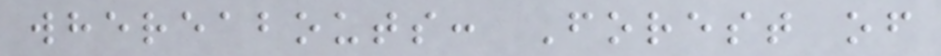whereabouts: Forest of
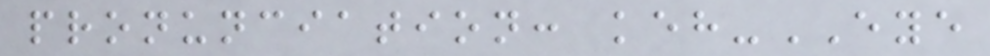pronunciation: keh-EYE
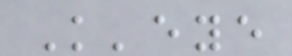K'eye
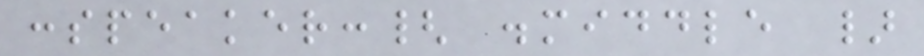:speaker:{ .middle }
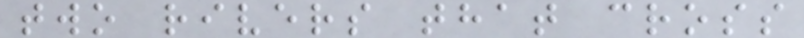two rivers that cross
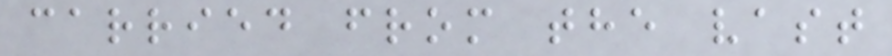carried from the vast
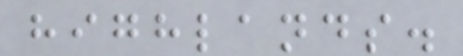highlands.
